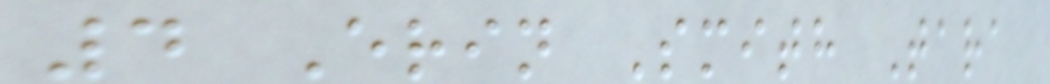4 Erin Smith Tara
